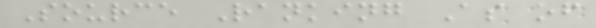Source Ranking As of
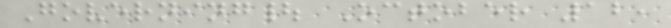Governing| October 12,
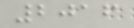2016
